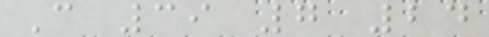C 39 7 24
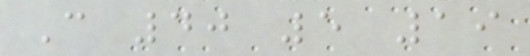C 40 5 19
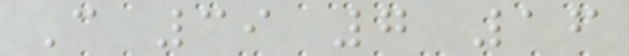C 39 7 16
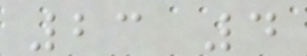23 4
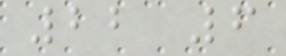22 6
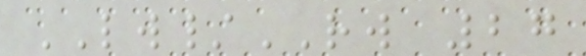LW/RW 27
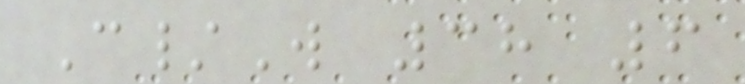C/W 38 6
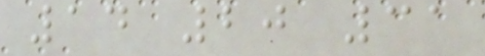14 20 31
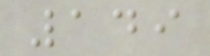149
